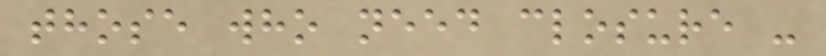those who need closure -
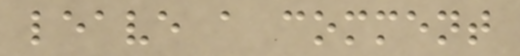leave a comment
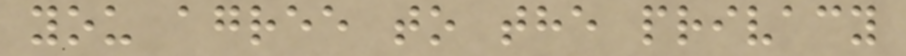you agree to the privacy
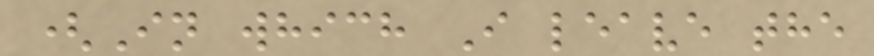(In which I leave the
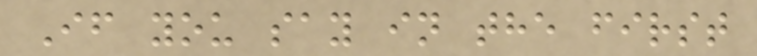If you say in the first
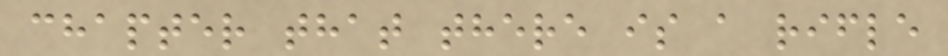chapter that there is a rifle
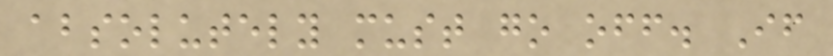absolutely must go off. If
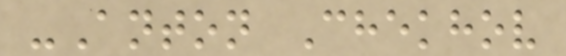-Anton Chekhov
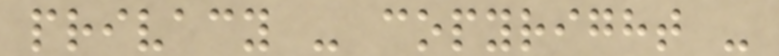privacy - copyright -
